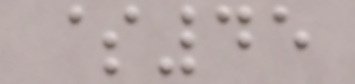$45
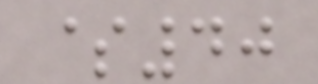$40
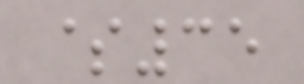$35
